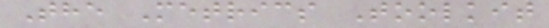The Metrics Toolkit
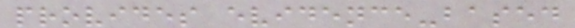provides evidence-based
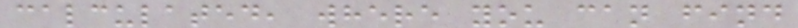calculated, where you can find
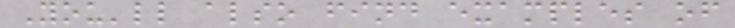You'll also find examples of
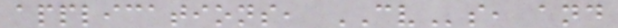applications, CVs, and
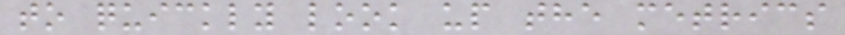to quickly look up the metrics
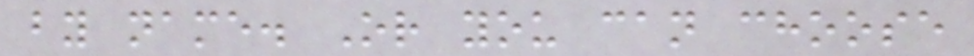by name. Or you can choose
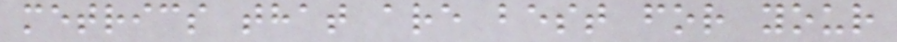metrics that are best for your
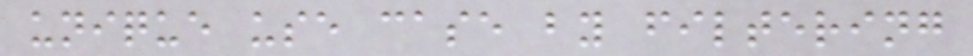unique use case by filtering
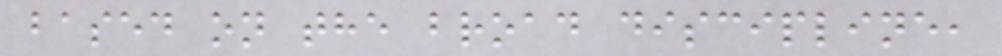based on the broad discipline,
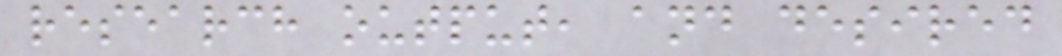research output, and desired
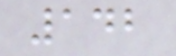142
